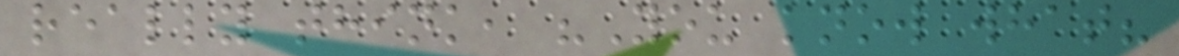really think, "You know what?
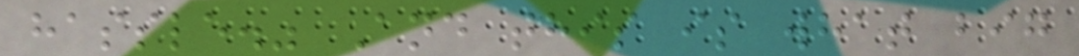hassle." And this is what big
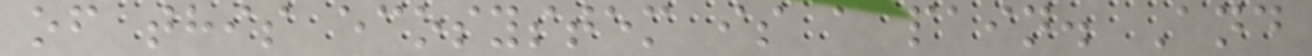of this ecosystem is a pain. And
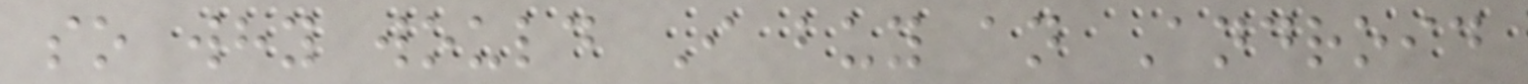so why would I buy an Android
